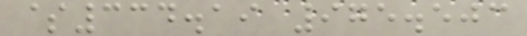$334.19 975.503
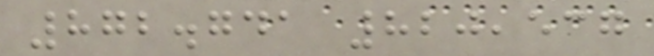872.741 820,537
